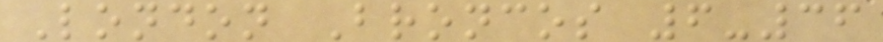London Broncos 6-36
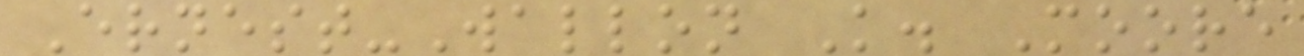Ernest-Wallon K. Moore
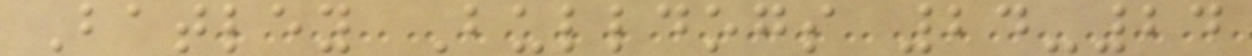Batley Bulldogs 24-24
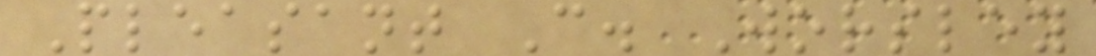Pleasant C. Worsley
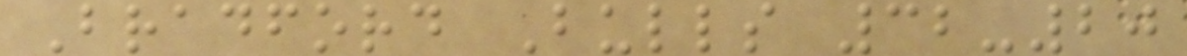Bradford Bulls 32-20
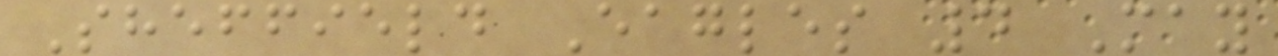Sheffield Eagles 4 May
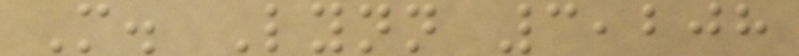M. Lynn 3,208
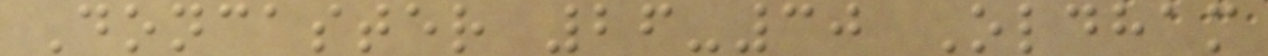Doncaster 26-30 Oldham
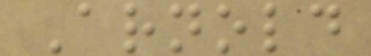Arnold
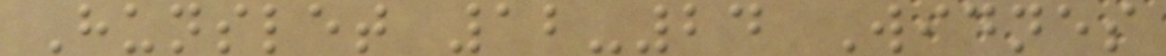Hunslet 12-24 Widnes
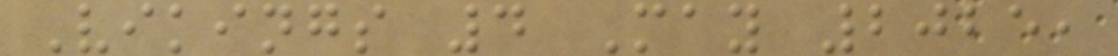Vikings 4 May 2025,
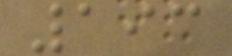193
